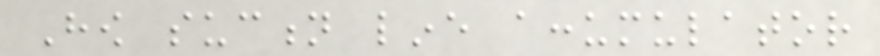How suction line accumulator
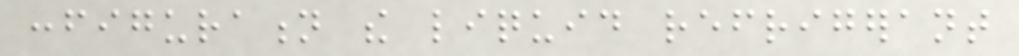configuration the liquid refrigerant
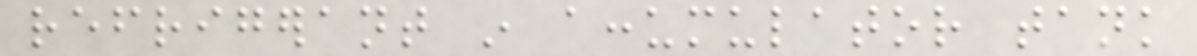refrigerant in accumulator tank
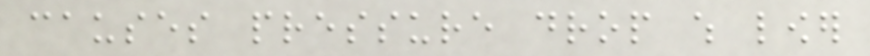causes pressure drop which lower
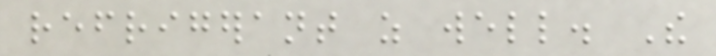refrigerant as well. The
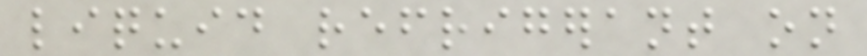liquid refrigerant on
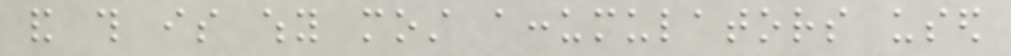and this is why most accumulators used
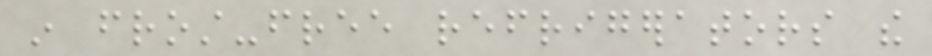in frost-free refrigerators the
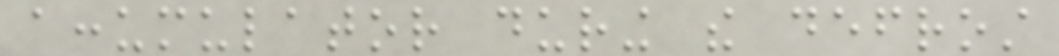accumulator during the defrost
